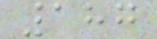187
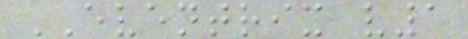EVENTRIX v1
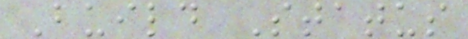Build Status
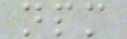npm
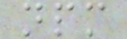npm
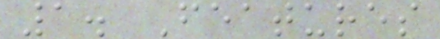1. Features
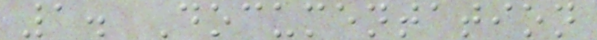1. Documentation
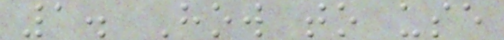1. How to use
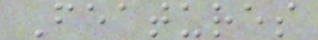Features
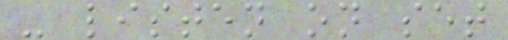- listen on set
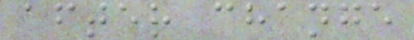after change
